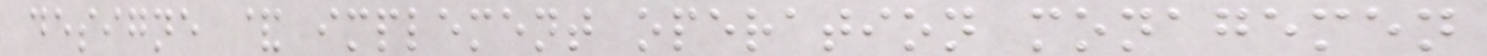designe & implement operation monagemen
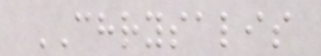CHRYSALIS
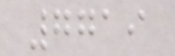7719
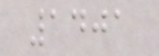1401
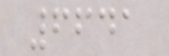6641
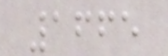1665
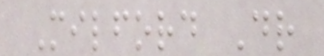Milford Dr
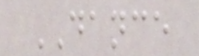DANCE
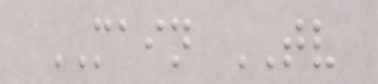MAIN TV
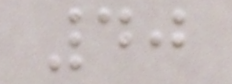40
